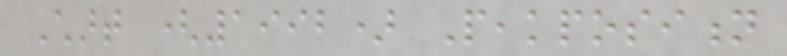Chart (1992) Peakposition
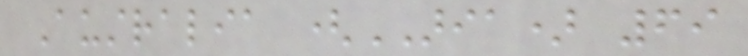Australia (ARIA) 69
